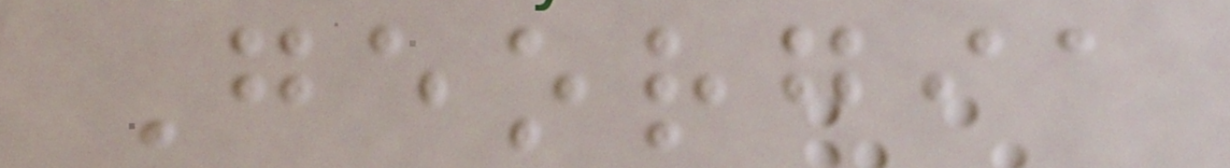Georgia
